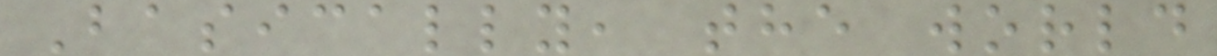Basically, the world
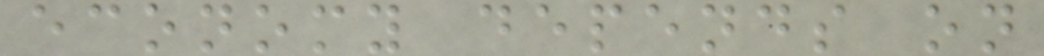economy depends on
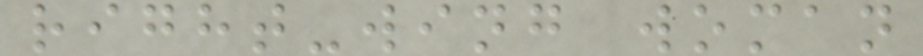right-wing woman
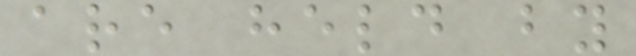are held by
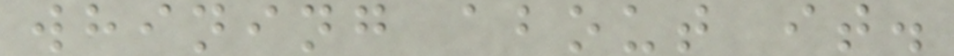whining about it.
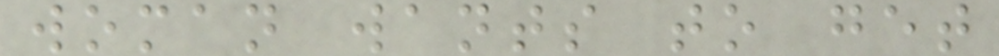woman wants to get
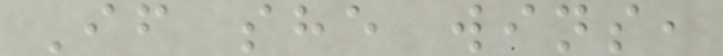If she wins,
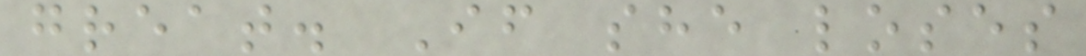great. If she loses
